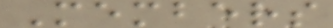Members
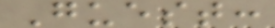Guest:
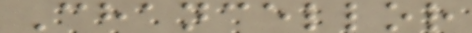Chancellor
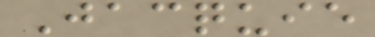Jacquie
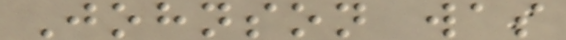Johnson was
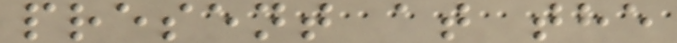present at the
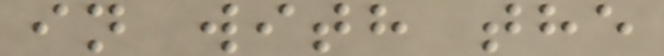in with the
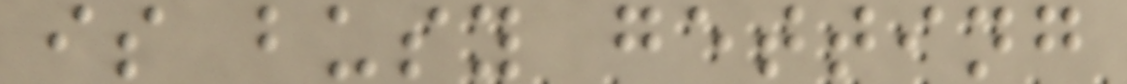is busy getting
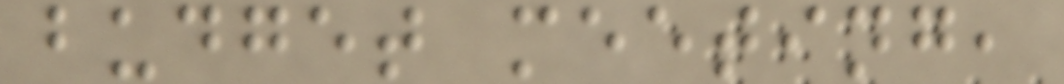budget meeting,
